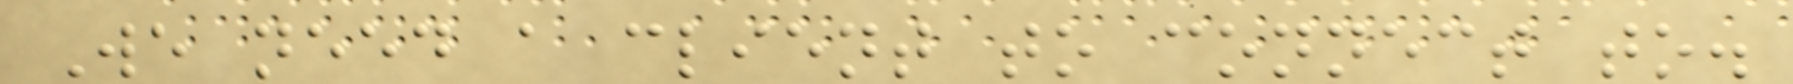We need a client to connect to.
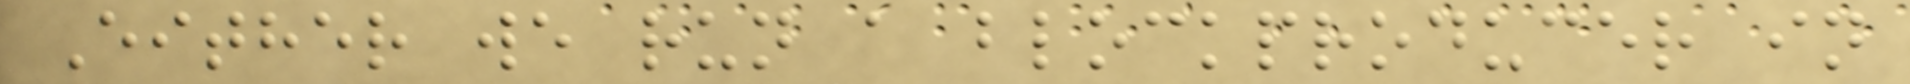Either we run a blockproducer in
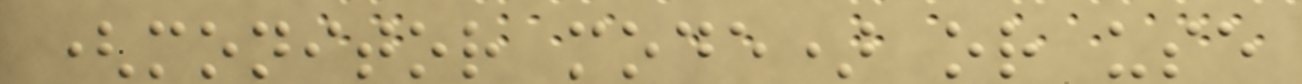(monitor mode) or use
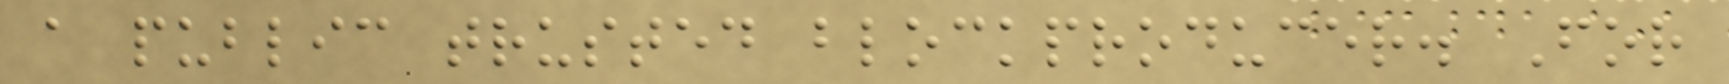a public trusted blockproducer. For
